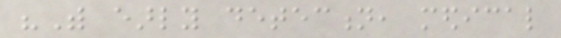"With early detection, medical
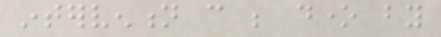intervention can be done by
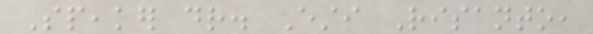Speaker dr. Esti Risanto,
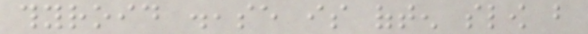thyroid disease is often slow but
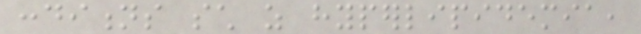conditions such as hyperlipidemia,
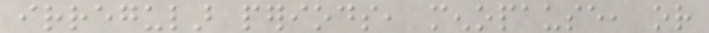irregular periods, menopause, or
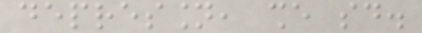depression, she said.
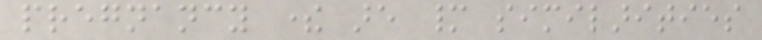pregnancy there are many similarities
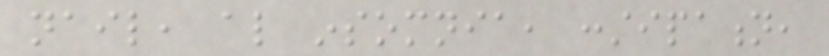nail, also insomnia, constipation,
